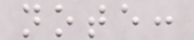note:
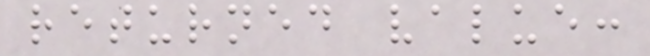returned value:
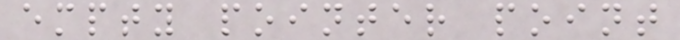empty pointer point
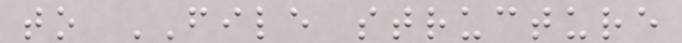to FILE structure
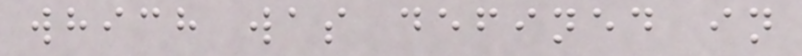which was defined in
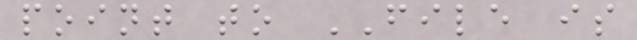point to FILE is
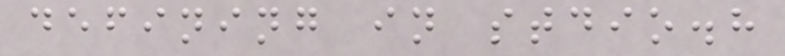defining in stdio.h
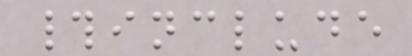#include
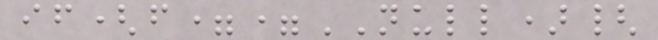if(f==NULL){
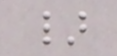}
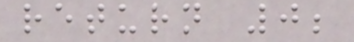return 0;
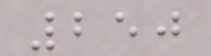250
